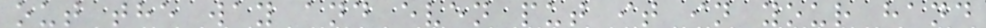out the way and even put it in your hand
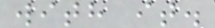with it.
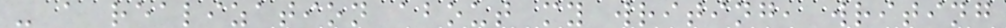- a realization about my writing, writing
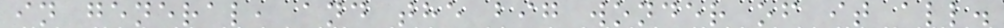in general, and the big wonder of it all.
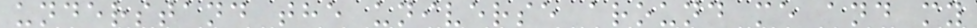understand the universe around me and my
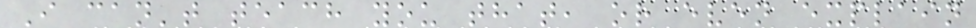I can't teach you that, or even explain
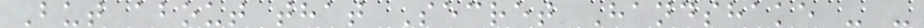But about that Secret Handshake - -
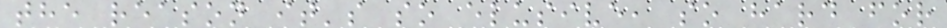the reason it's so elusive, so hard for
